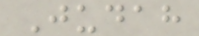Judah
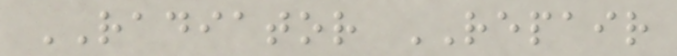RADIATOR REPAIR
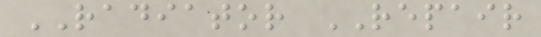RADIATOR REPAIR
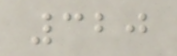320
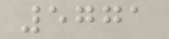5771
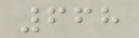668
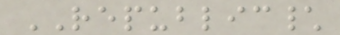REPUBLIC\
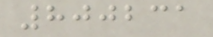800231
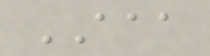AAA
